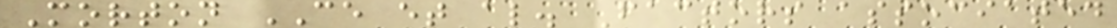Morton CE et al. Factors associated
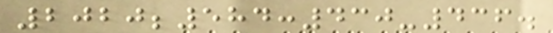2020;584:430-436.
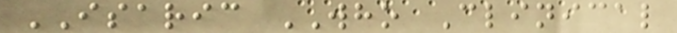ISARIC WHO Clinical
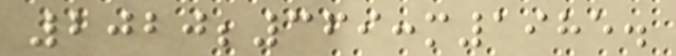2020;369:m1985.
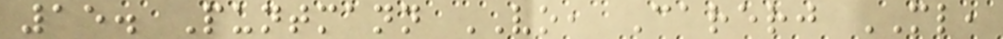15. Puntmann VO, Carerj ML,
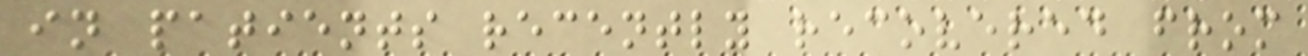in patients recently recovered from
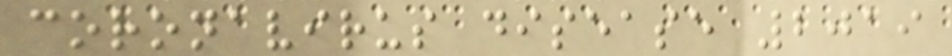coronavirus disease 2019
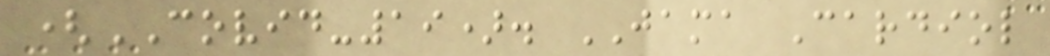(COVID-19). JAMA Cardiol
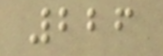226
